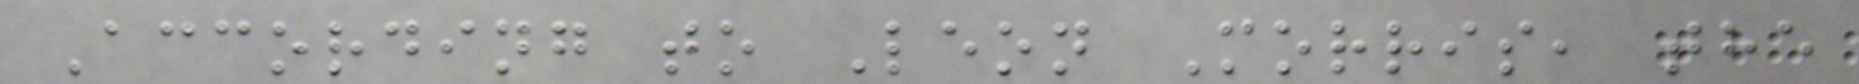According to Leon Morris, the
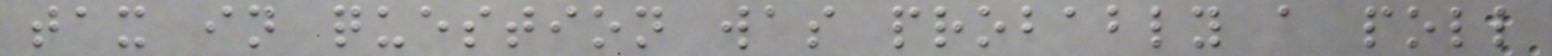tax in question was probably a poll
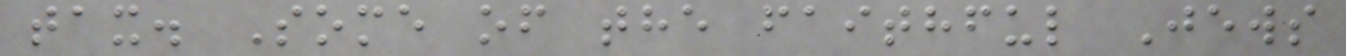tax. Some of the faithful Jews
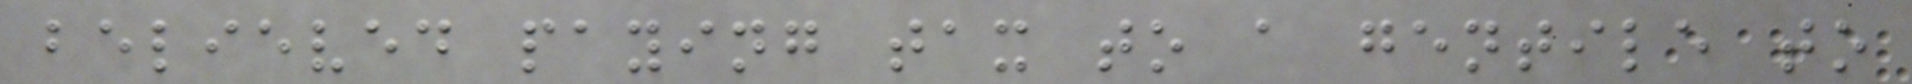believed paying tax to a gentile to
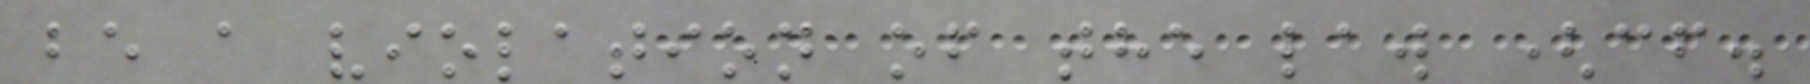be a violation of the law (cf.
